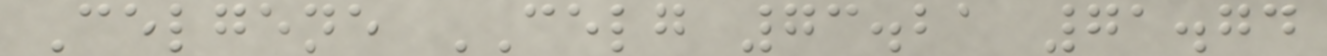Celgene CELG 73.21 71.74
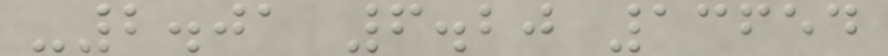-2.01 6.20 13654
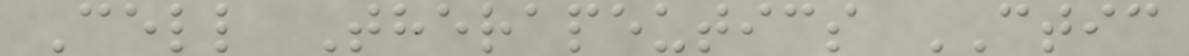Cell Therapeutics CTIC
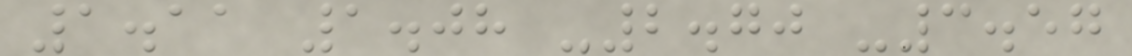1.11 1.08 -2.70 -3.57
